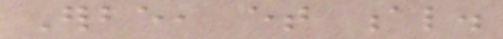Erbe, et al.
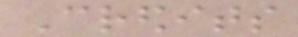Credits
